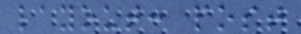layout: post
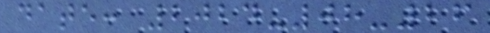date: 2024-08-26
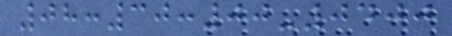08:30:00-0400
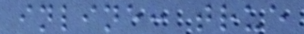inline: true
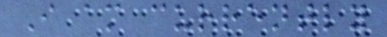I am currently
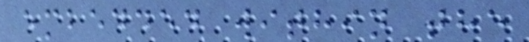embedded within the
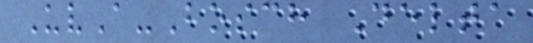UvA-Bosch Delta
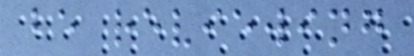be reviewing
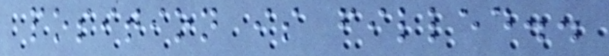position is filled..
